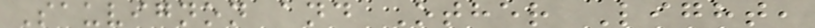Sauvignon and Other Light,
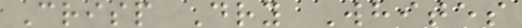Crisp Dry Whites
